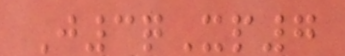J3qXp7
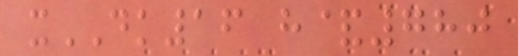xDK16 h&780
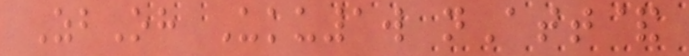ZbOh Uku1w nAtt&
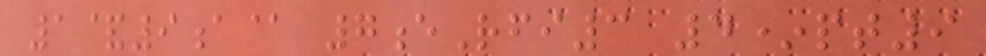1&9a@ 7eRfi3 4*pt9
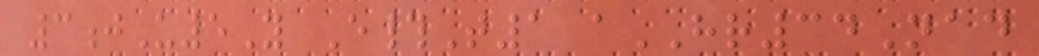3jU5Y E#T1 aHR34Nad
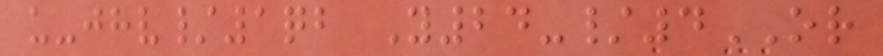u-jhv/1qb Y24-/4OR
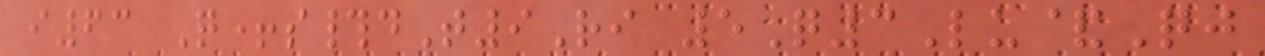i63 Q+s#dT9Ri 5Q3Lu&Qj
